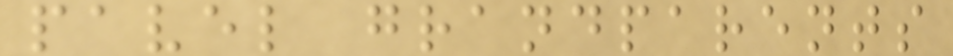pavel grandparents
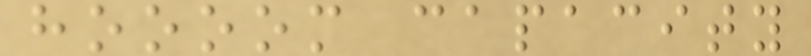hoooom capacity
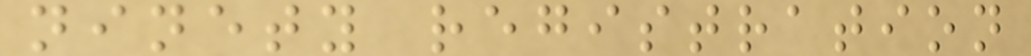ninety registration
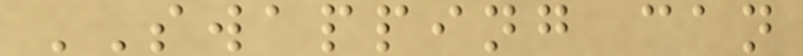SWAPPING can
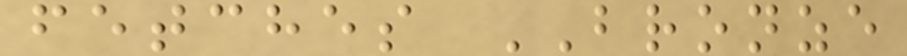fetches BRONZE
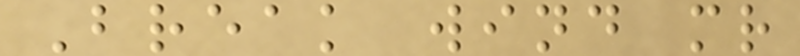Break wind mr
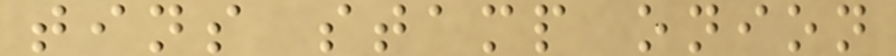tins stamp onion
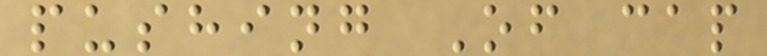pushing Of cap
